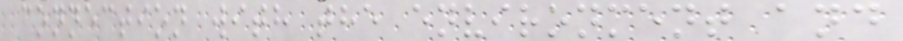connection with the environment and
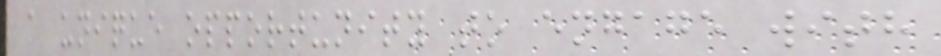a unique opportunity to engage with
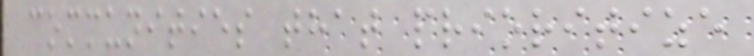communities that prioritize
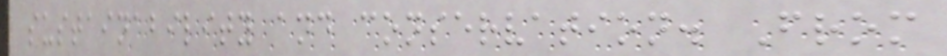sustainability and conservation. From
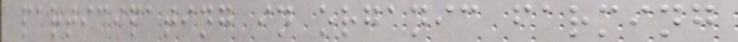participating in organic farming
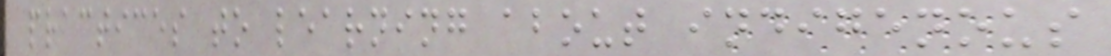practices to learning about indigenous
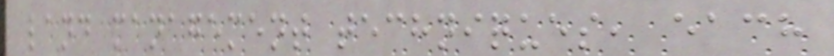land management techniques, each
